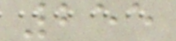255
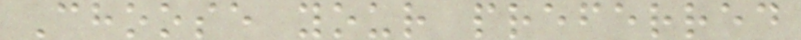Choose your preferred
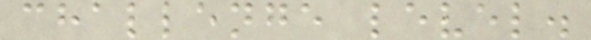challenge level.
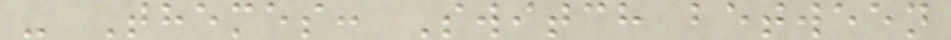- Themes: Switch between
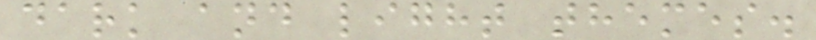dark and light themes.
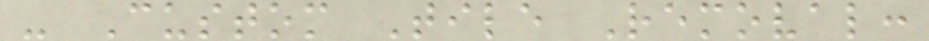- Custom Tile Removal:
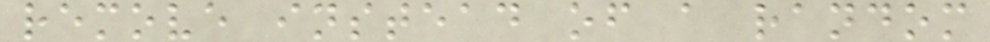remove instead of a random
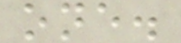one.
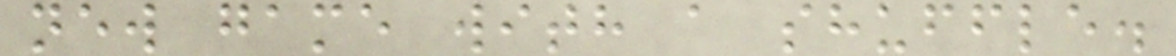new game with a shuffle.
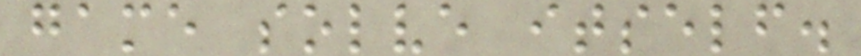game solve itself.
